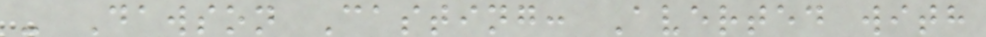- Dawson Casting: Averted with
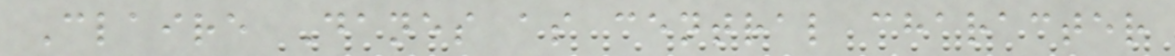Claire Danes as central character
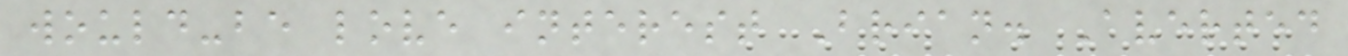would-be love interest Brian. Averted
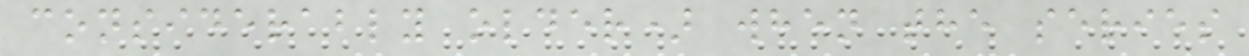considerably older) when the series
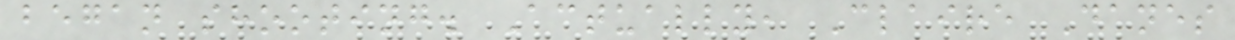began shooting. Actually, Claire Danes
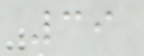39
